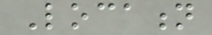Location
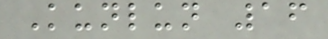Kunlun 16
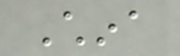China
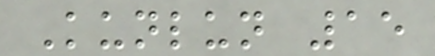Kunlun 15
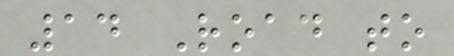14 Road to
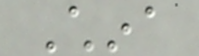China
